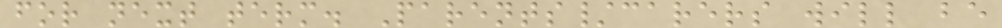for next term. Parents/carers will be
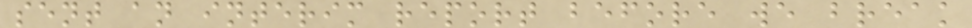sent an interim report before we break
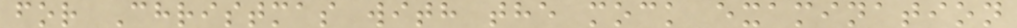for Christmas with the mock examination
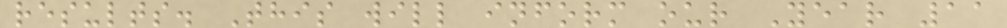results. This will inform our Year 11
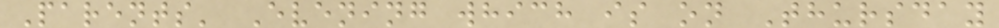Parents' Evening which is on Thursday
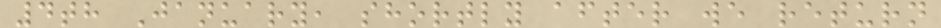4th January, shortly after we return
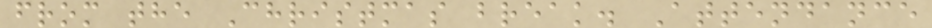from the Christmas break. Attendance
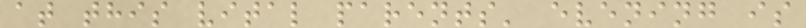at this vital parents' evening is
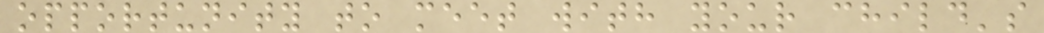opportunity to meet with your child's
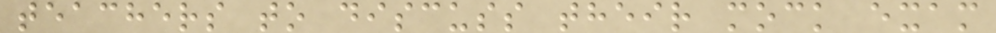teachers to discuss their mock exam
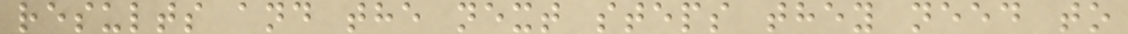results and the next steps they need to
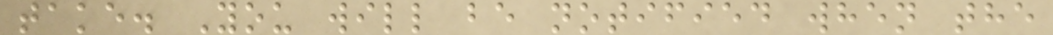take. You will be notified when the
